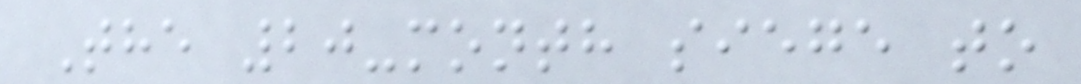The 20-month siege to
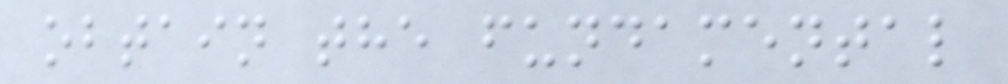obtain the fundamental
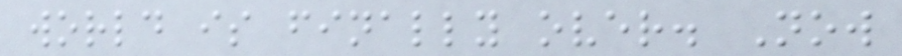world is finally over. Now
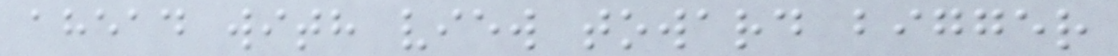ahead with view toward bigger
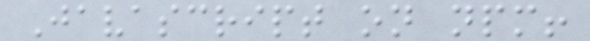Javascript on npm!
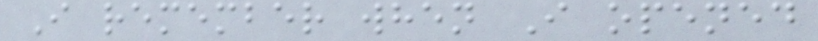I remember when I opened
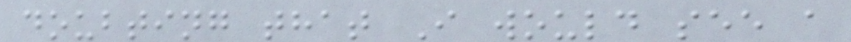doubting that I would see a
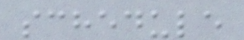schedule
